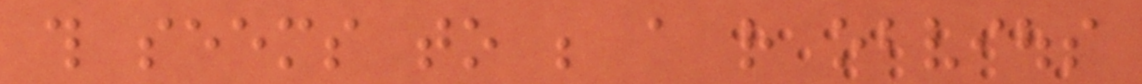this seems to be a rather obvious
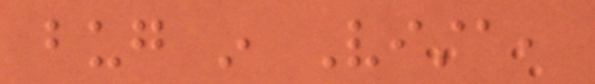bug in Vista,
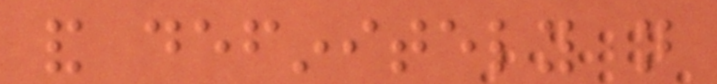and definitely not
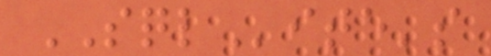SQLite's
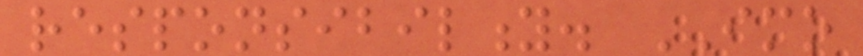responsibility. IMO
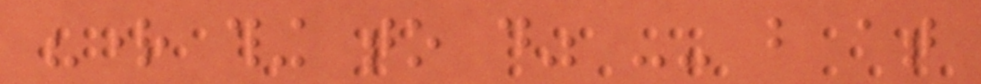"right thing to do" -- but at
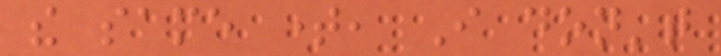the same time, I don't
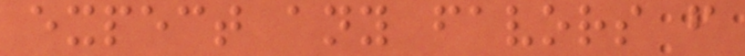expect any favors from
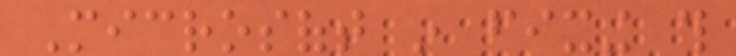Microsoft in fixing this
